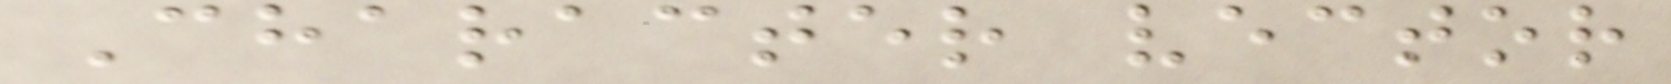Character vector
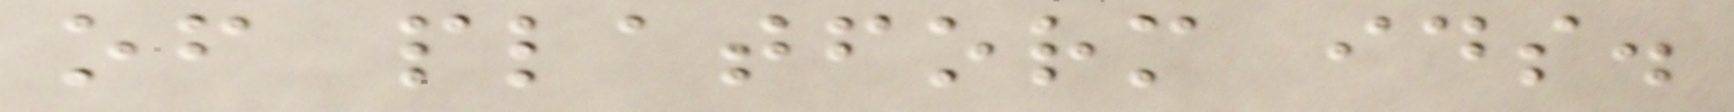of platform ids.
